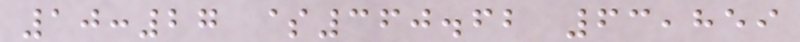10:27 $360.62 63,859
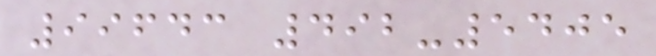99643 492-5405
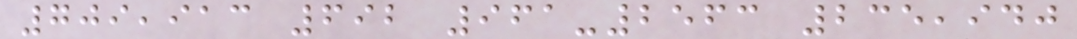709,913 692 961-2563 235,940
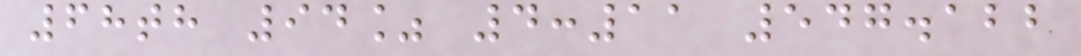68th 94% 4:11 547.122
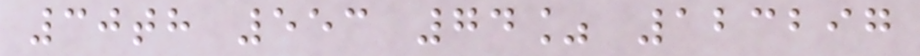30th 553 74% 123297
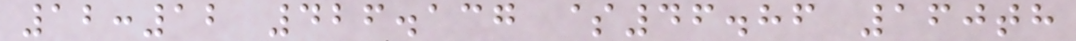12:12 426.137 $46.86 160th
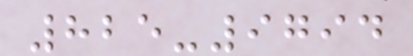825-9794
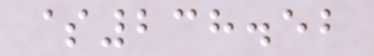$238.52
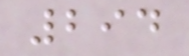294
